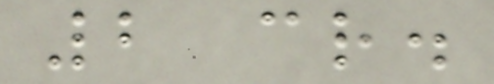2 cr.
